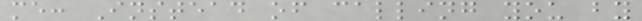me: Instead of calling you by
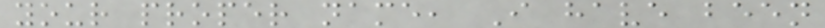your proper name, I have been
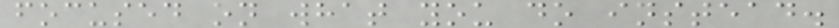focused on what you do instead.
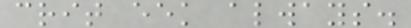crit eek always.
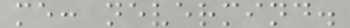me: nevermind.
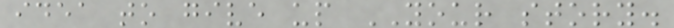idea to give up YOUR story.
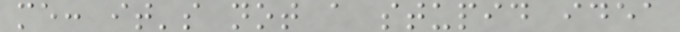me: it's not a stupid idea
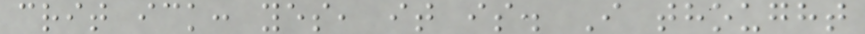crit ick: yes, it is. I thought
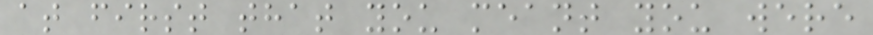at first that you meant you were
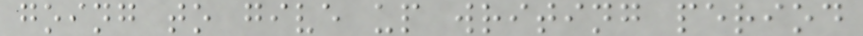going to give up writing period
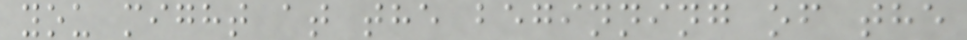you might at the beginning of the
